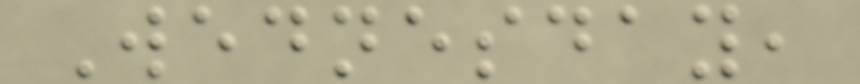Wednesday,
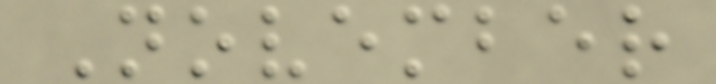November
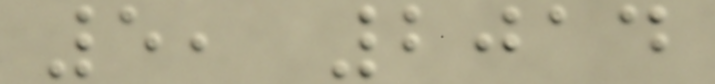5, 2014
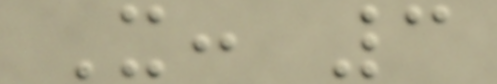X: 3
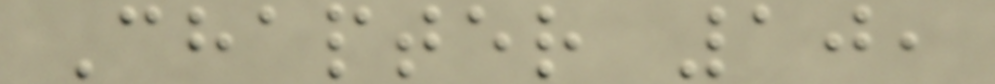Chapter 10,
